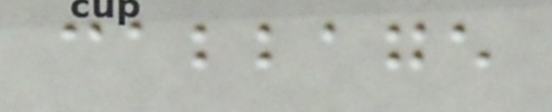cabbage
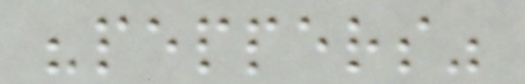"peppers"
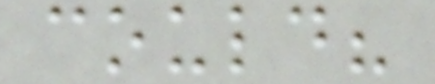could?
